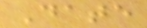Date
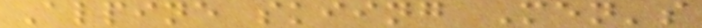Alpine skiing Men's
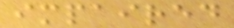impaired
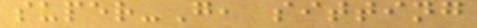super-G, sitting
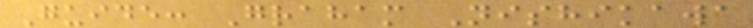Guide: Graham Nishikawa
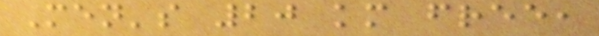Men's 20 km free,
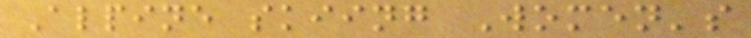Alpine skiing Women's
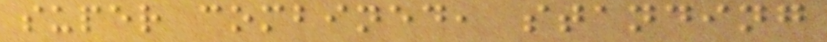super combined, standing
